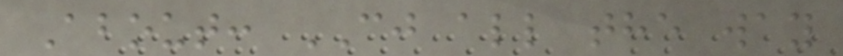About: CJ all the way
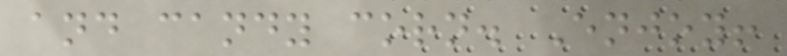and candy corn. Enjoy!
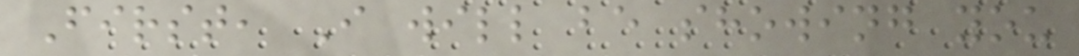First, I will be showing you
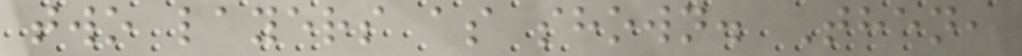two layers as shown. Then,
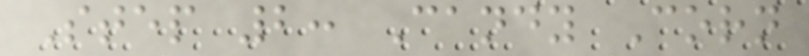Step 2: Candy Corn
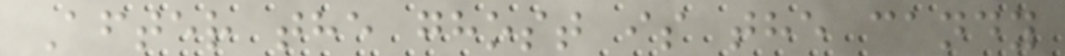After the ghost is the candy
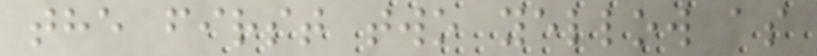the first two yellow as
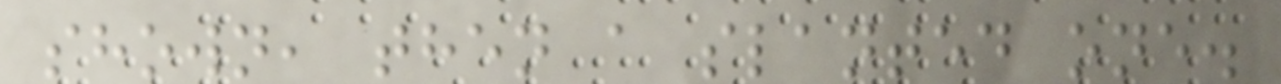shown, then a slanted one.
